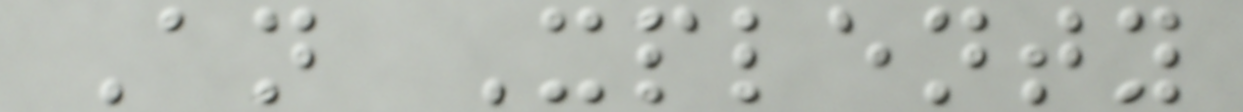An Xplenty
